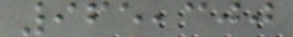965,300
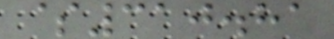$310.81
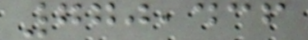770,436
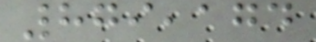879,174
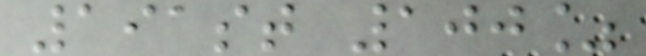191st 100%
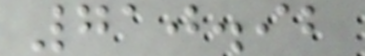710.92
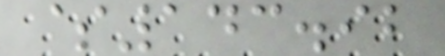$143.92
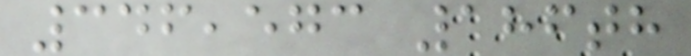346,573 186th
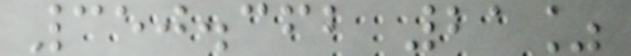350.362 21%
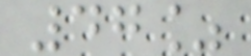47%
